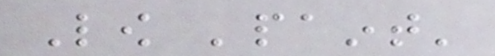Low 'paint'
